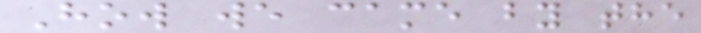How we came by the
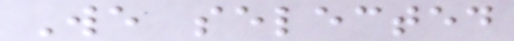We selected
